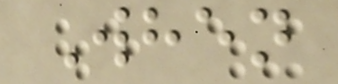When
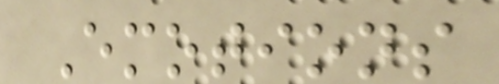Emotions
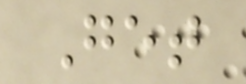Get
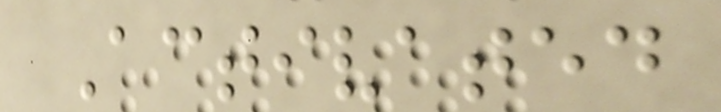Activated
